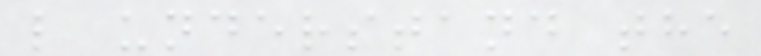l understand the
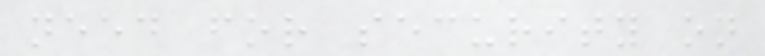need for security on
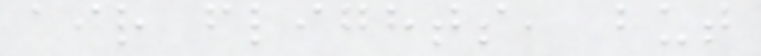air flights, but
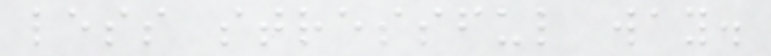less stressful way.
